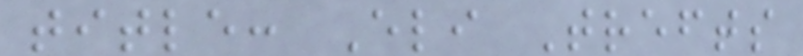title: Eli Trefts
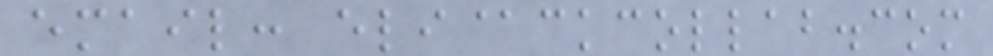email: eli@ckcollab.com
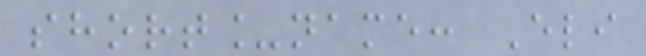short_name: Eli
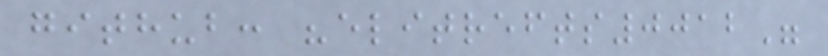github: "elitrefts0012"
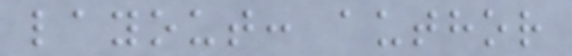layout: author
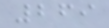269
